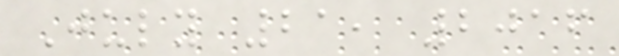July 21, 2016
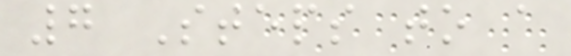7 Steps to a
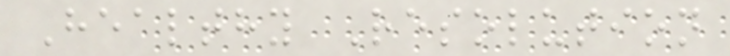Healthy Resolution
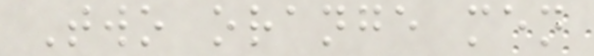Two orange men
